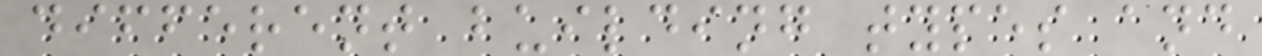different building types and
